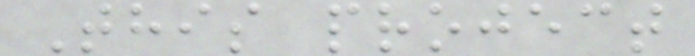This project
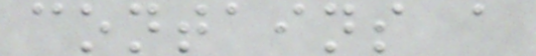contains a
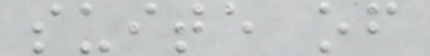suite of
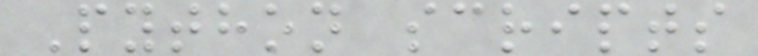Python scripts
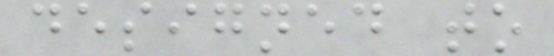designed to
